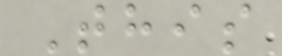This
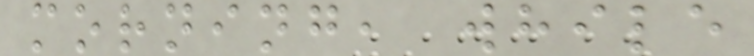morning, while
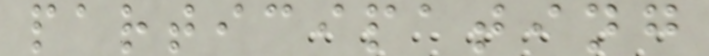participating
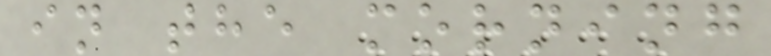in the morning
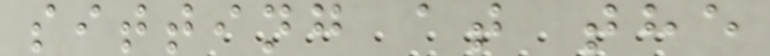sitting at the
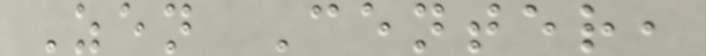Zen Center,
